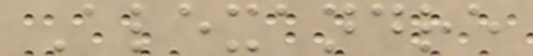Alexandre
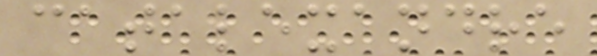catalexandre
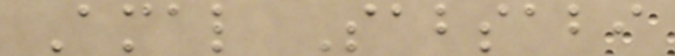Amal Sabsabi
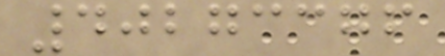40273376
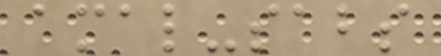amal-sabs
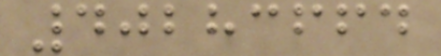40283664
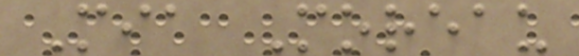Mia Moreau
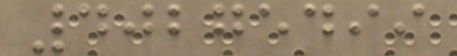40275499
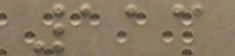113
